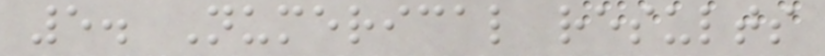5. Numerical results
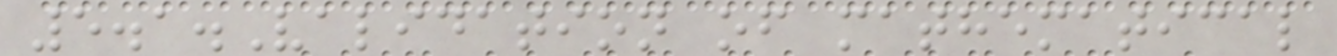5.1.Validation of mathematical
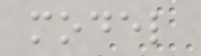model
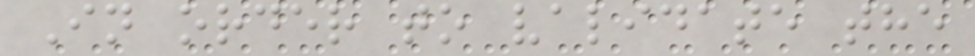In order to validate the
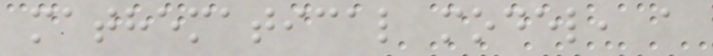mathematical model, a
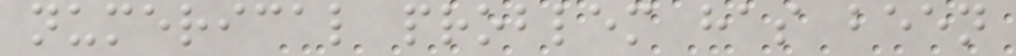numerical problem has been
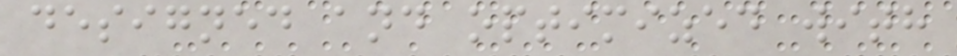designed and optimized with
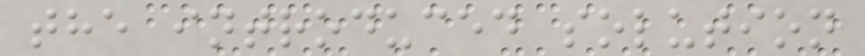the introduced solution
